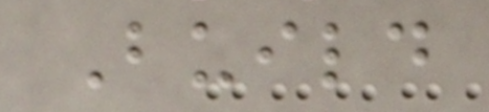Build
